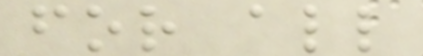for all
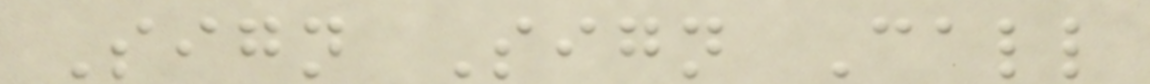Sign Sign Call
